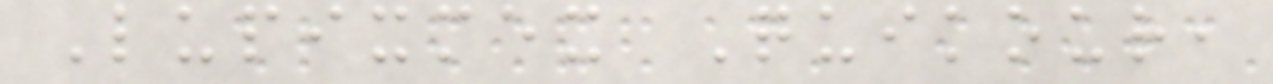Lupixmex Quikour,
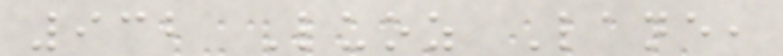932 Luoz Lane,
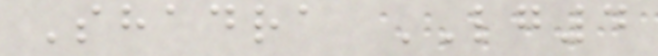Shadra LG4
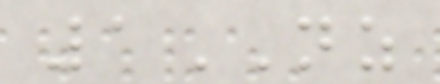1NZ
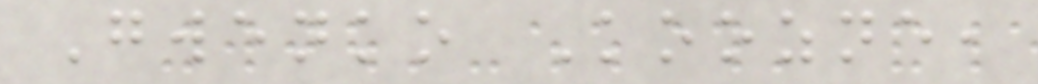Gwenko Koozne,
